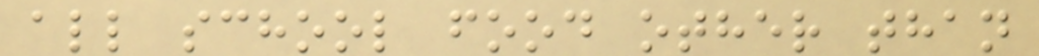all school food other than
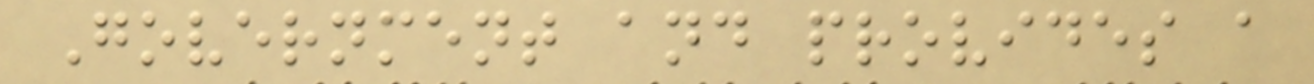Government and provides a
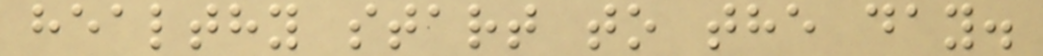healthy start to the day.
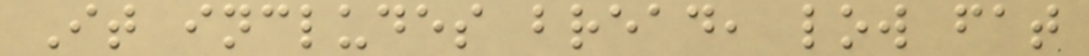It includes bread, low fat
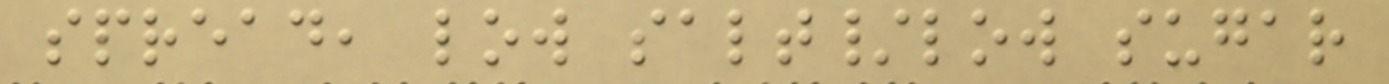spread, low salt/low sugar
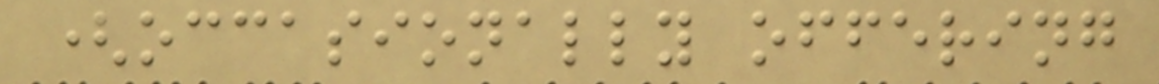(occasionally offering
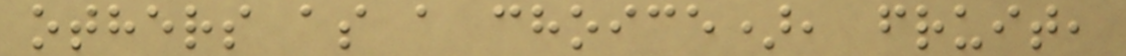others as a choice), fruit,
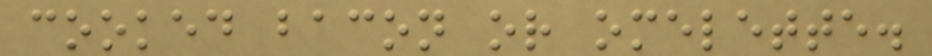cooked bacon or omelette.
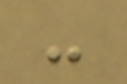-
